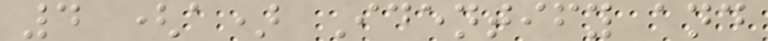4 (a) Identify and
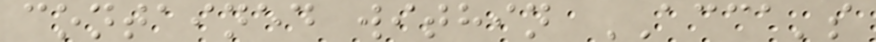contained within ACCA's
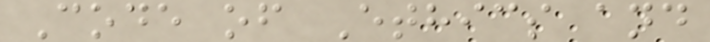Code of Ethics and
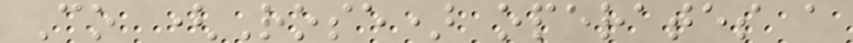Co (Rose) operates a
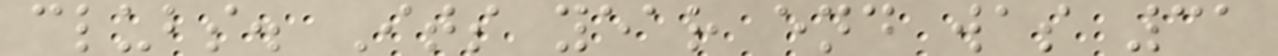clubs. Its year end was 31
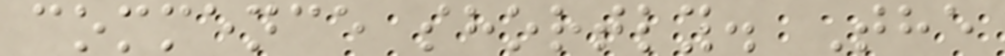commence shortly. The
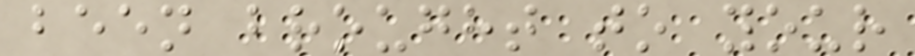been brought to your
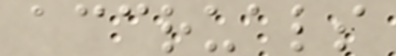accruals
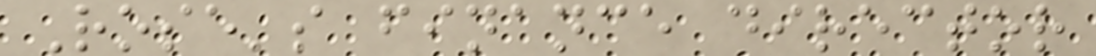Rose's finance director
